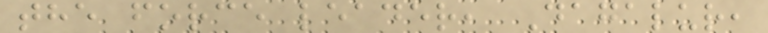the force leader, Dagalur,
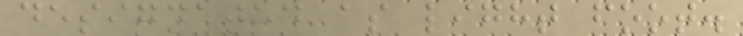designated as light foot.
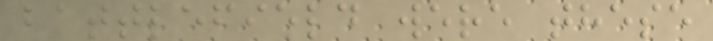battlefield were these
